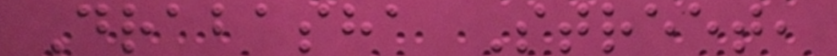Drabasha Street,
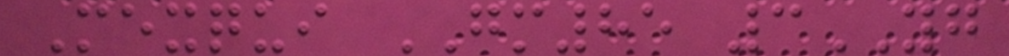Mexqui GM85 3YG
